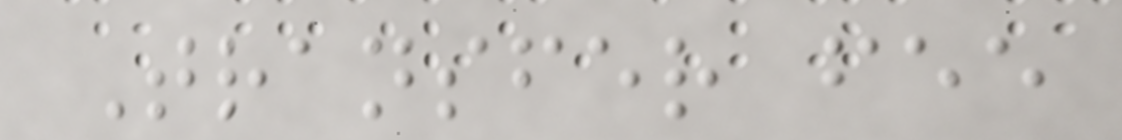Transfer fee
